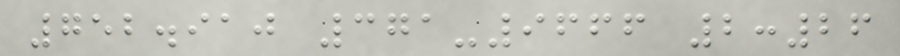752.910 371-9666 2:26
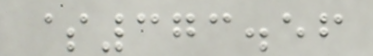$373.56
